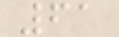61
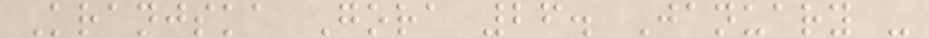Kranjska Gora 26. January -
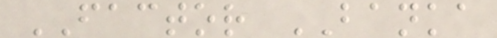FACTOR BANKA
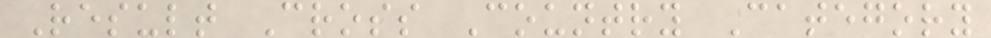Result Cross Country Category
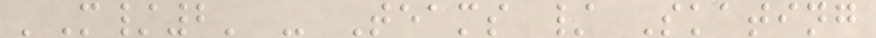'M/2' - Teams / Skating
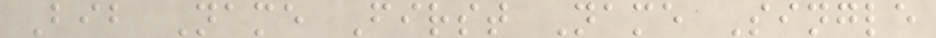Bib Name First Name Single
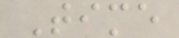Time
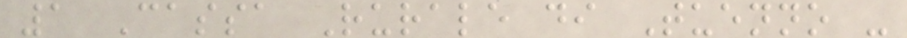1 Cassa Rurale di Tuenno -
